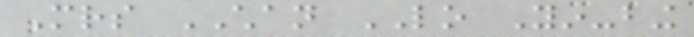Mrs CHAN LO Yin-bing
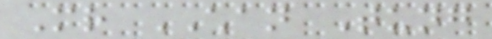Mr CHAN Tung
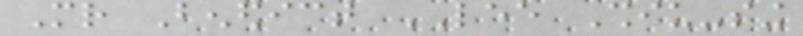Mr Benedict LEE Shiu-sing
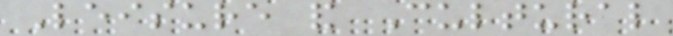Leisure and Cultural
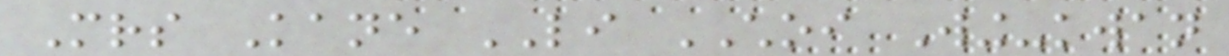Mrs Kane LI CHOI Wing-kwan
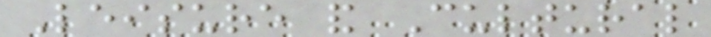Leisure and Cultural
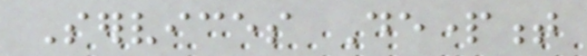Services Department
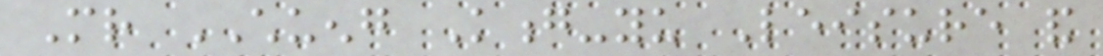Mr CHUENG Kong-yu Leisure and
